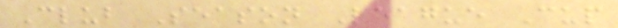Club Season League Cup
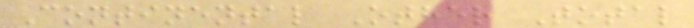Continental Other Total
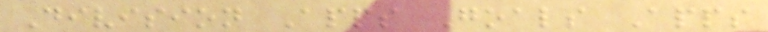Division Apps Goals Apps
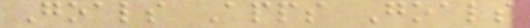Goals Apps Goals
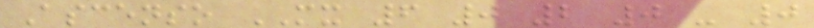Ascenso MX 6 0 2 0 - 0
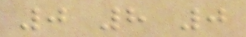0 8 0
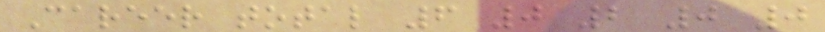Career total 6 0 2 0 0
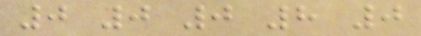0 0 0 8 0
